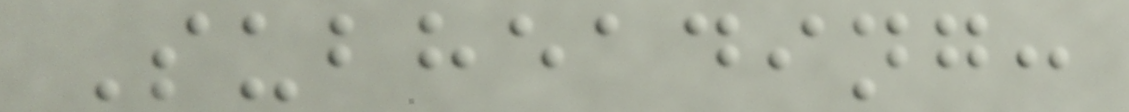Subheading:
